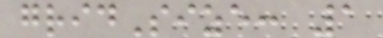gridSize: 1
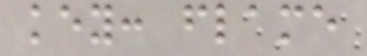key: flame
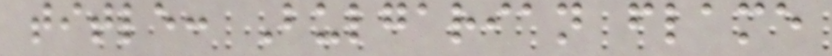title: Bulgarian flame
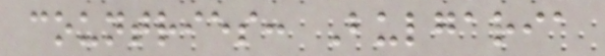countries: Bulgaria
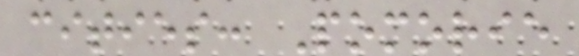cities: Pomorie
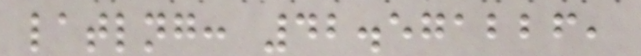latlng: 42.571226,
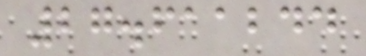27.611244
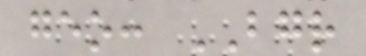geo: BGR
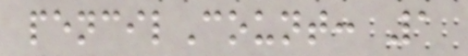pencilCount: 1
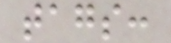tags:
